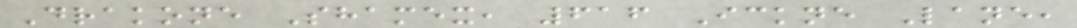Drakone Shamex, 616 Ickne Lane,
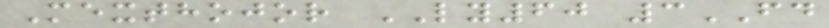Mexthojor LY60 3FD
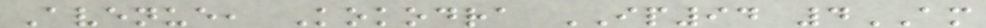Avenue, Kokodra IP94 4AM
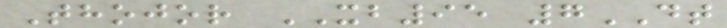Thojor XB95 7DT
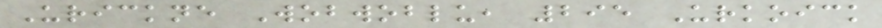Urickne Wobwoblu, 295 Urkoick
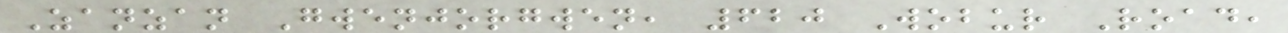Zanzan Gwenjorgwen, 620 Wobur Road,
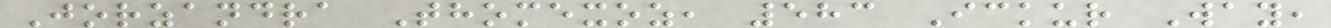Jorzandra Thomexoz, 583 Ickur Way,
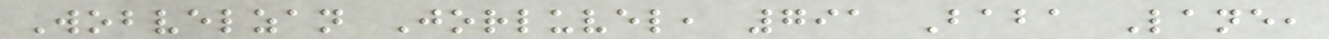Wobvelzan Jorluvel, 791 Baba Lane,
